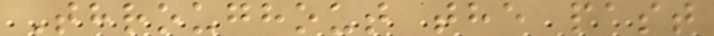Throughout the past
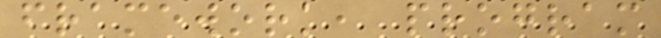framework, program
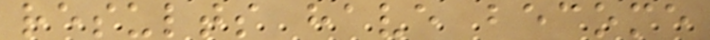results have become
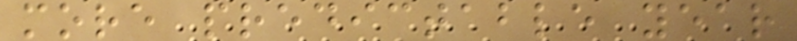more predictable year
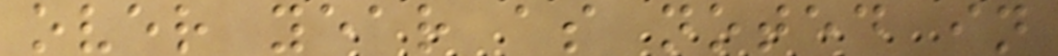over year as noted in
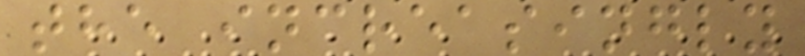the increasingly
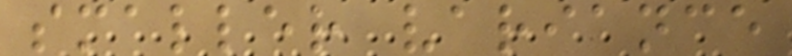smaller variance
